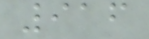916
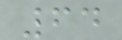64
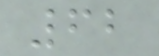62
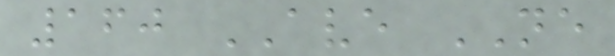160 AVE NE
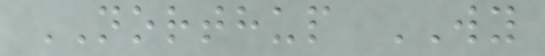NORTHUP WY
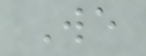We
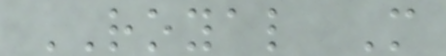ROYAL M
